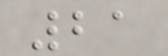21
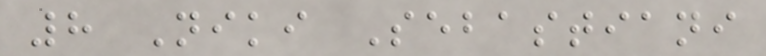8 Niki Sebastiani
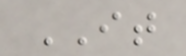IT
